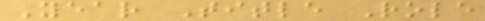Year Title Role
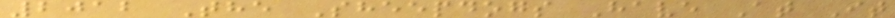2012 The Sheepdogs Have At It
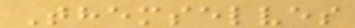Themselves
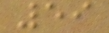59
